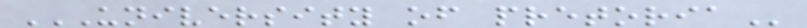UNIVERSITY OF PRETORIA
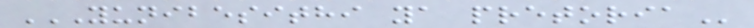YUNIBESITHI YA PRETORIA
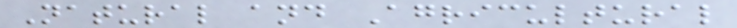Natural and Agricultural
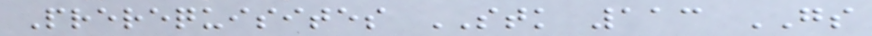Prerequisites STK 113 GS
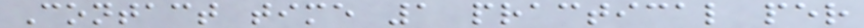Contact time 1 practical per
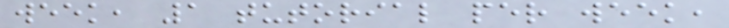week, 1 tutorial per week,
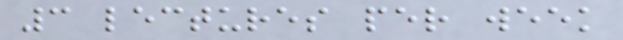3 lectures per week
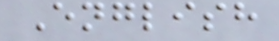English
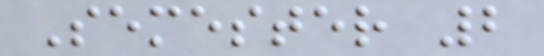Semester 2
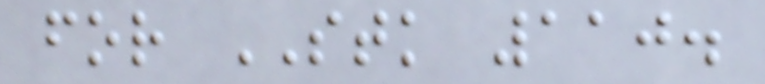for STK 110.
